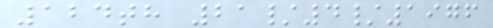124th 21/4/1976
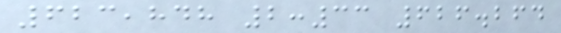623,848 2:33 626.264
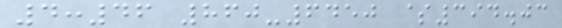4:46 860-6450 $394.03
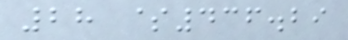28 $436.29
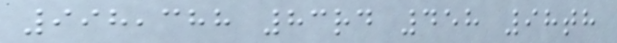998,388 83rd 458 98th
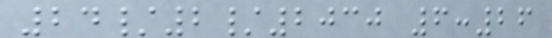24/2/2030 6:26
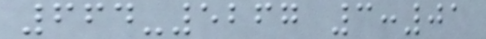664-5267 3:01
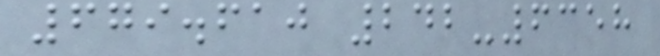679.610 242-6358
